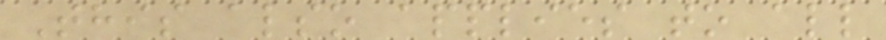This also applies to all
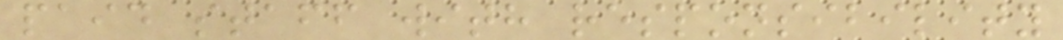paid staff with responsibility
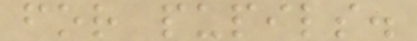for pupils.
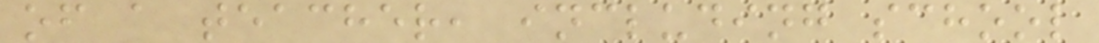of a teacher, including school
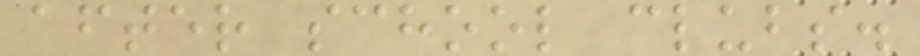after school clubs.
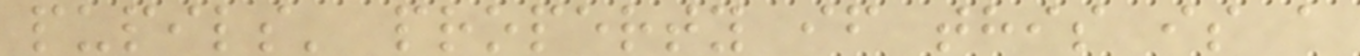pupils' property if this is a
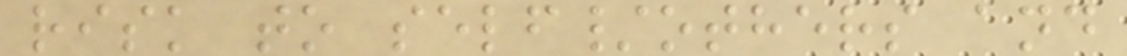risk to self/others and
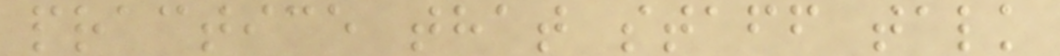practice that staff talk
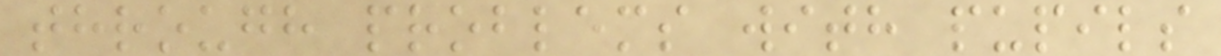through problems with pupils
